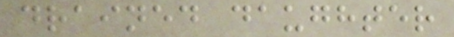drained daughter
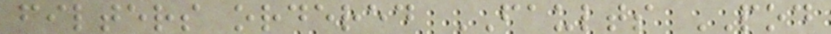filters ordered FAULTS POD
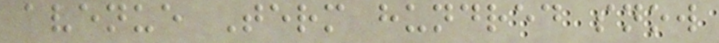avenue Term hundred snow
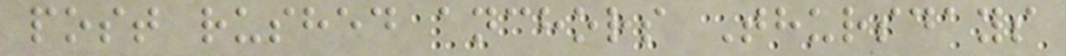post rushed anchors Thursdays
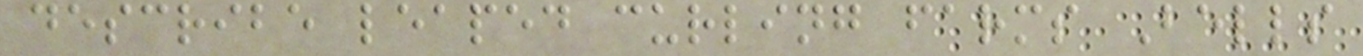describe leaped curling farms Bells
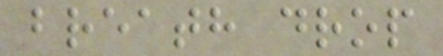breath drop
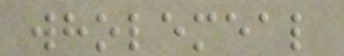wholemeal
